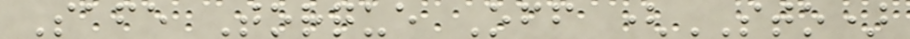Safe Torque Off (STO)
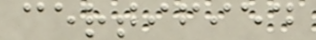certified
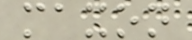maxon
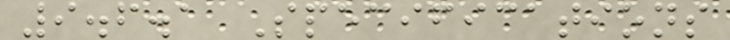9.6.1 Specifications
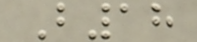B18
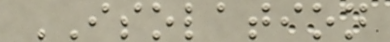ISOLATION
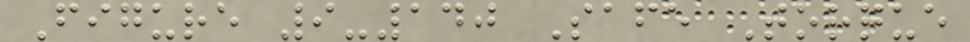Figure 9-140 Safe Torque
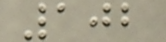102
